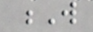W
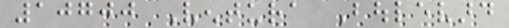10700 Ventura Boulevard
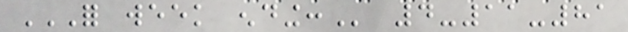FOR WEEK ENDING: 4-11-81
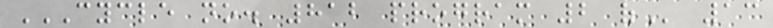CYCLE NO. 812 PROGRAM 2 OF 13
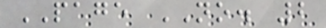PAGE NO. 2
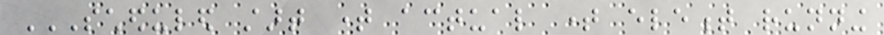SCHEDULED START TIME ACTUAL TIME ELEMENT RUNNING
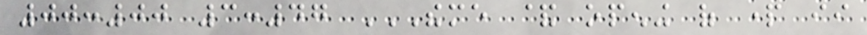00:00 3:47 THEME & OPENING OF PART II
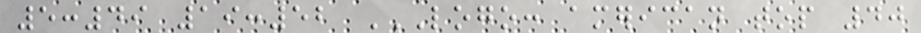5:49 19:52 LOGO: AMERICAN TOP 40
